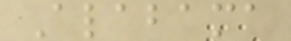Alabama
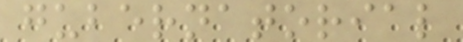gubernatorial
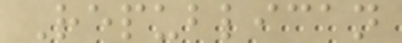Republican
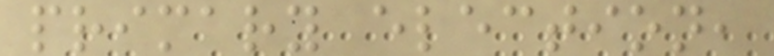primary election,
